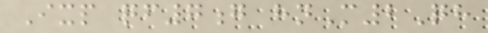Ixp qf7g hnM2Qh
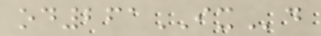od261IXd
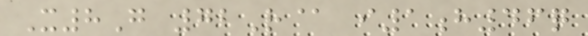X8G 72R@ i1h46q
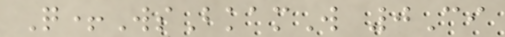Q+WsBkamW 0Ci
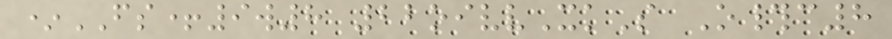*FS+9w8 22oivvXkS O#c8
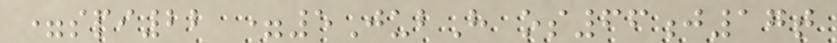=spi22 =5JubH os66j17t
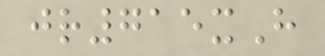jr715xH
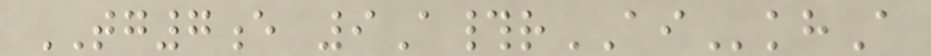TG7e 9A#rAIkhA
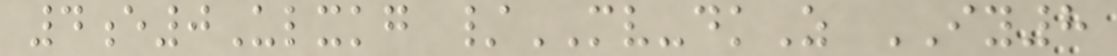4e0Ulxkg /MV-dkZ IY8
